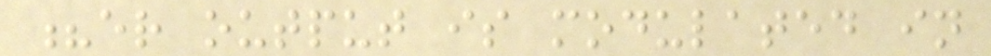?er output is modulated in
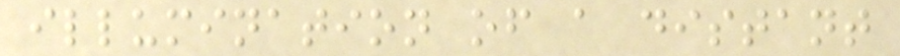illumination of a distant
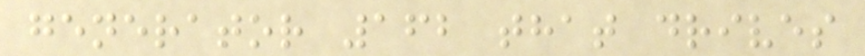generator 162 that drives
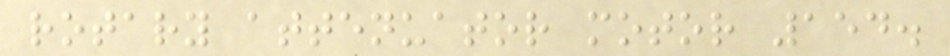rotary attenuator motor 154.
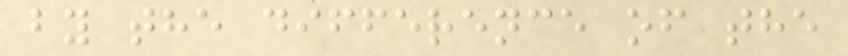by the difference of the
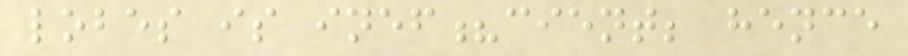lobes is inef?cient; hence
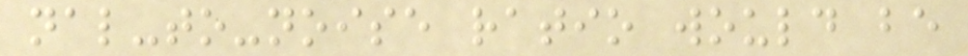nal-to-noise ratio would be
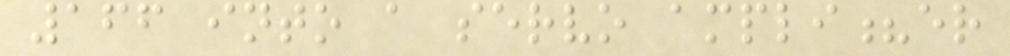166 into a servo ampli?er
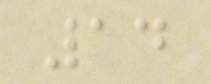14
